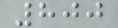800
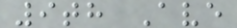9th Ave
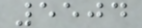5504
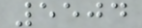5504
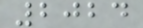2024
